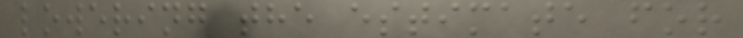lowering the estimate for
